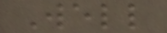Well
